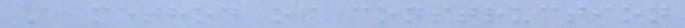A method of construction
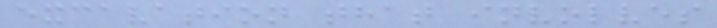excavation that involves
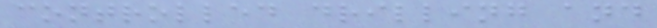controlled drilling and
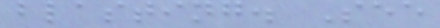blasting. See
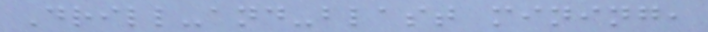Drill-and-blast mining,
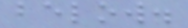below.
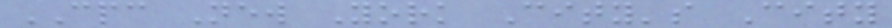CPC New York City's City
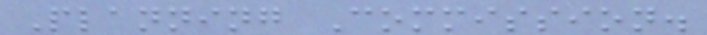Planning Commission.
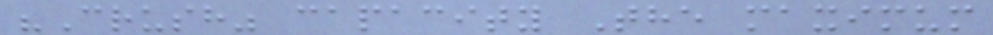"Crush" capacity The maximum
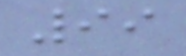99
